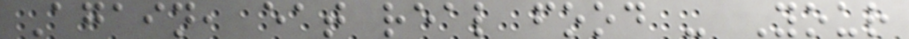Again, eat real food - Your
